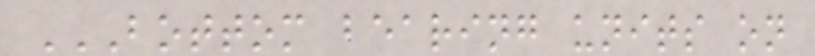BOTTOM BEARING UNITS ON
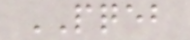PQEB
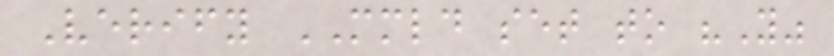Verify MMLD set to "Y"
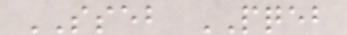SSEB PQEB
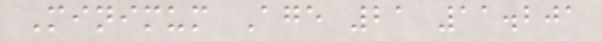Minimum Age 21 11.201
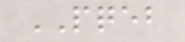PQEB
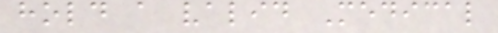hold a valid Medical
